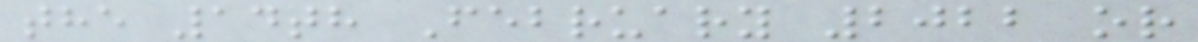the 14th February 2022 or
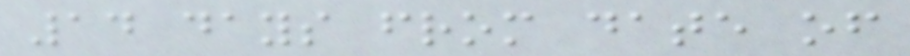14 days from date of
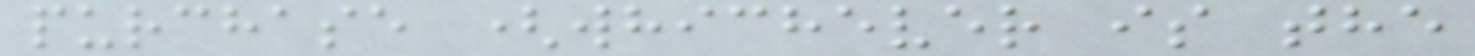purchase (whichever is the
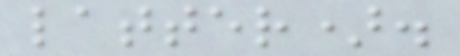latter).
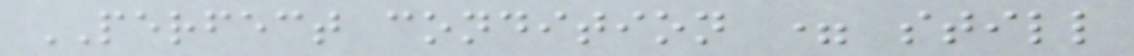PERFECT condition = still
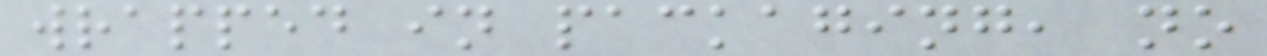wrapped in packaging, no
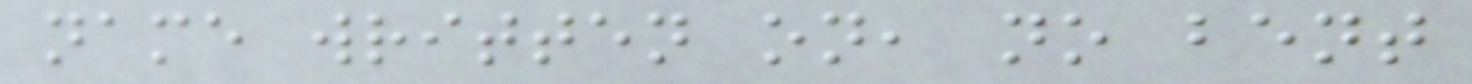name written on, no bent
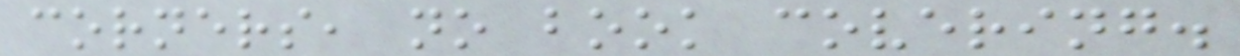corners, no book covering.
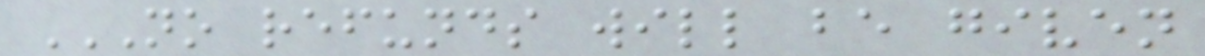NO REFUNDS WILL BE GIVEN
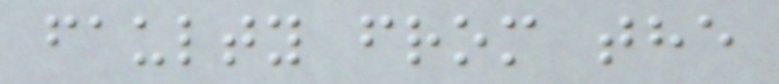faulty from the
